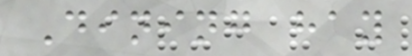Dining hay
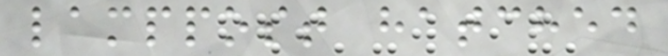lamppost hatched
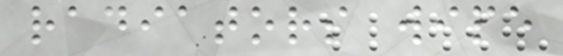radiators wipe
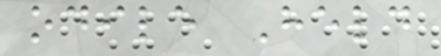odile Held
